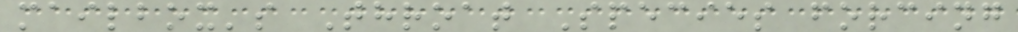mailbox's Throat Species forcing
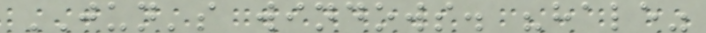JUN's windows. "hale"
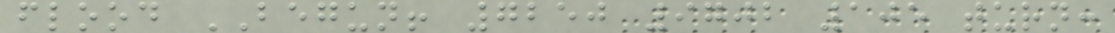flood BEGUN! 7250 9702 105 turn:
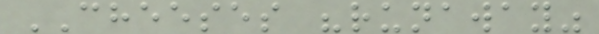CHEESES "runaway"
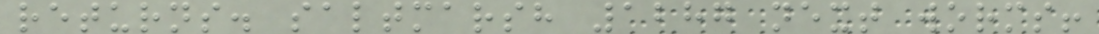returns. saltmarsh 1287 next worms!
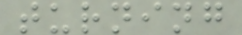turning
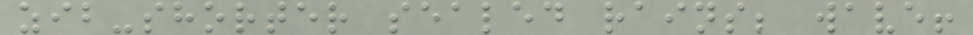zib-shorter sealed rains; wave!
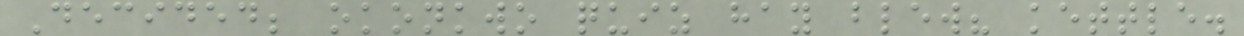Decided; okonkwo quiz hay blew? kettle.
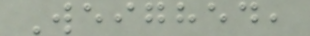Weighed,
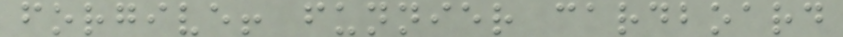forgive! funnier cardboard
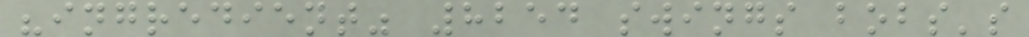"ingredient" 8254 swings bobs's
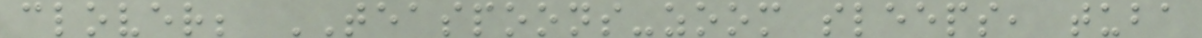clover; TEASPOONS-zoom sleeps, tuba
